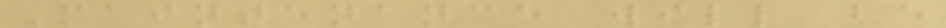Maintenance will be
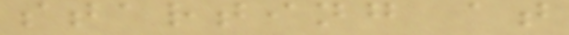starting at
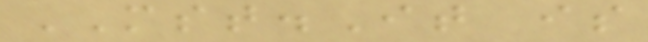MST.It is
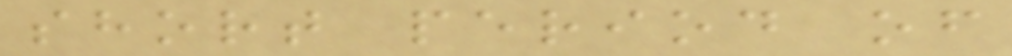short period of
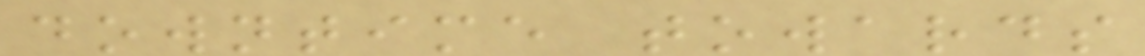downtime towards
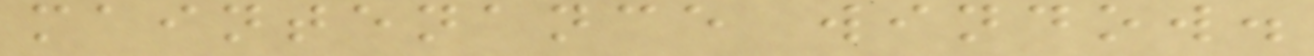maintenance window.
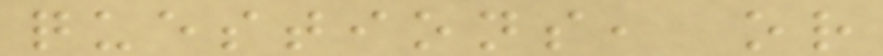questions, or
